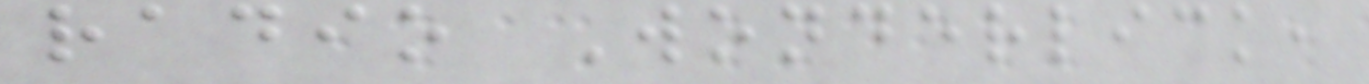radio Wonderlick,
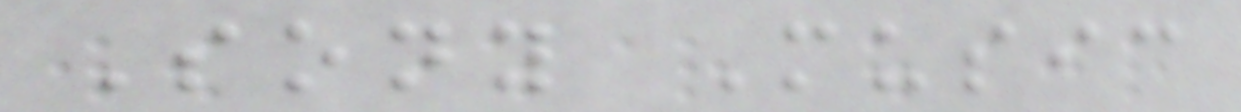Sony Music
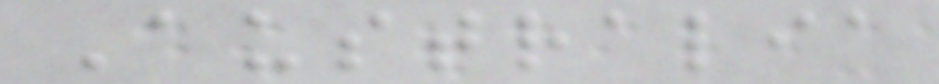Australia
